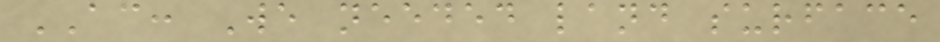AC: We needed land surface
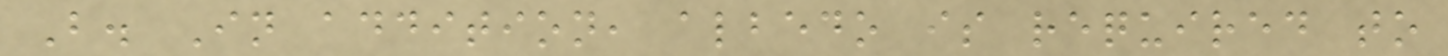B. In addition, albedo is required to
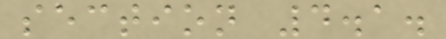section 4.1.
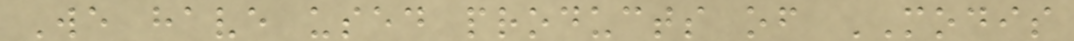We have used products of MODIS
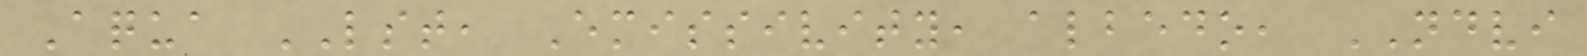Aqua LST, Emissivity, albedo, NDVI
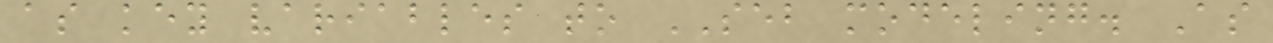as key variables to SEB modeling. As
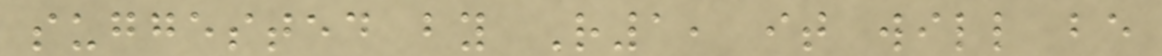suggested by R1, it will be
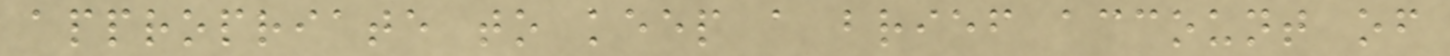appropriate to keep a brief account of
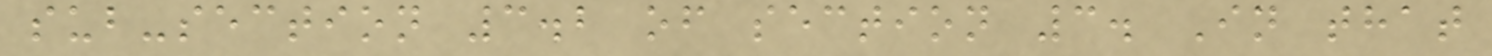sub-section 3.2 of section 3. In that
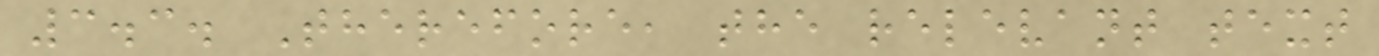3.3. Therefore, the relevant text
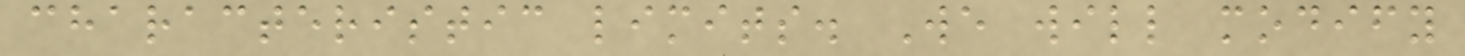characteristic limits. We will modify
